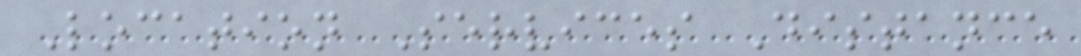Location Services Distance
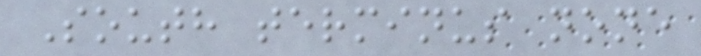South terminus none
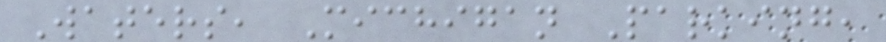Waters, Michigan Parking,
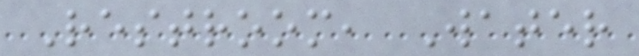Restroom, Water
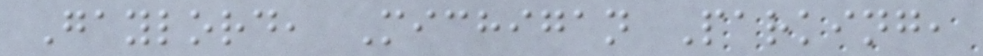Gaylord, Michigan Parking,
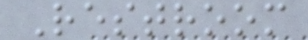Restroom
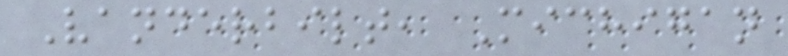Vanderbilt, Michigan
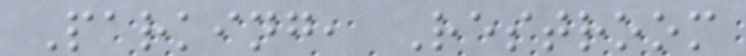Parking, Restroom
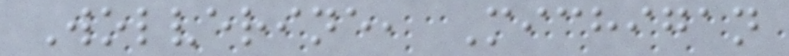Wolverine, Michigan
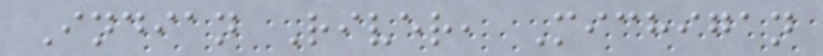Indian River, Michigan
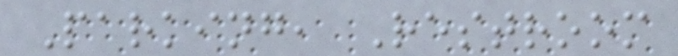Parking, Restroom
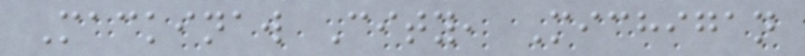Mackinaw City, Michigan
